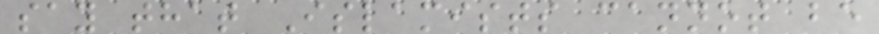say that Islamists cannot be
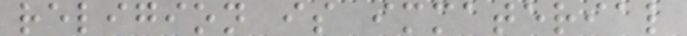religion is immaterial
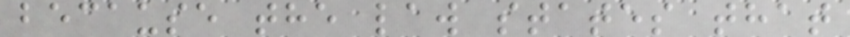because the law states that
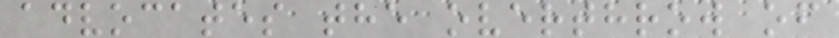advocates the overthrow of
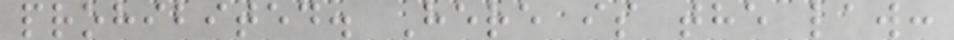prohibited. Here is the law:
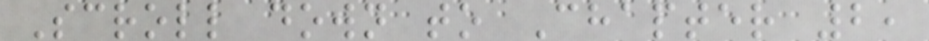Scroll down to Chapter 2,
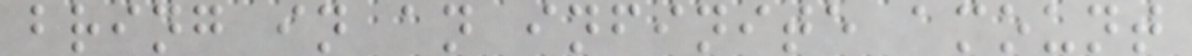bring in an infinite amount
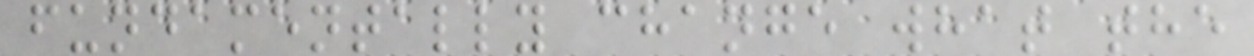fundamentally change what the
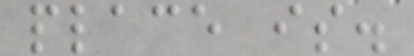place is.
